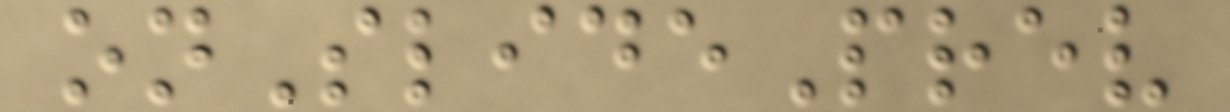onSlidePrev
